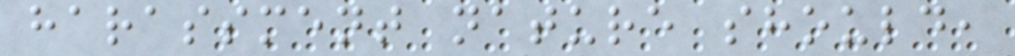harassment nature should,
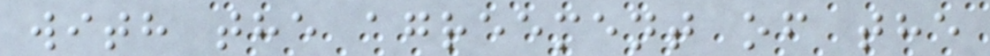with the agreement of the
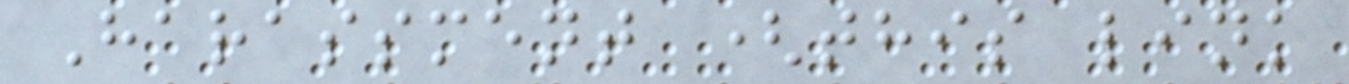Harassment (this link
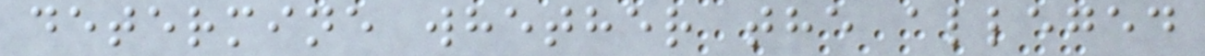determine whether the alleged
